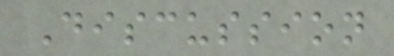Discussion
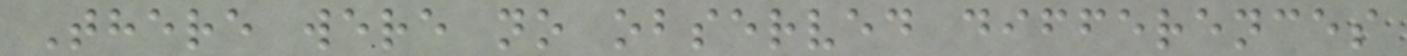There were no observed differences
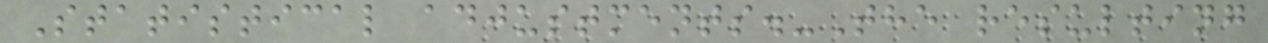Statistical adjustments.-The resulting
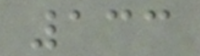133
